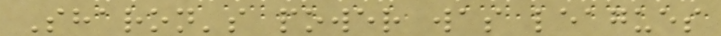Sharon's power was leagues
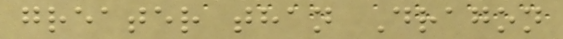greater than Dragon
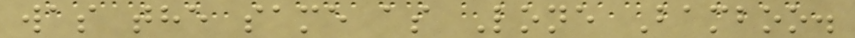was the same as Lone Bamboo.
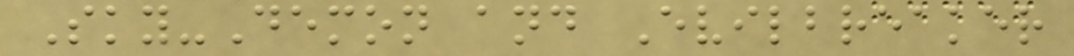Sky-Demon and Evilbreaker
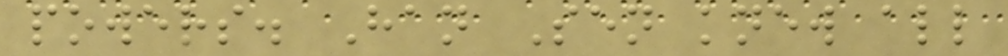powers. Han Sen knew all
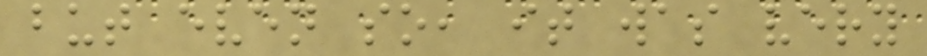but even so, it was very
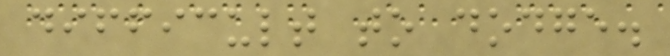difficult to dodge.
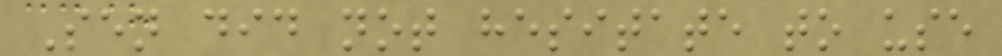Sen did not hesitate to use
